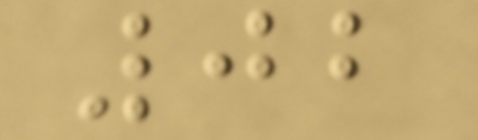02
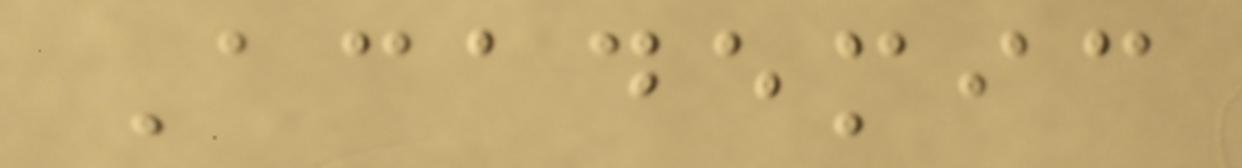Academic
